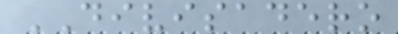DIVISADERO
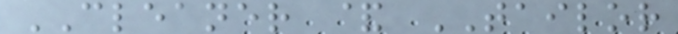CLEANER & TAILOR
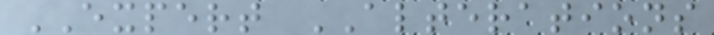EXPERT ALTERATIONS
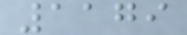1179
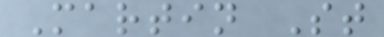Martin St
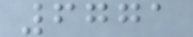6771
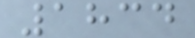1834
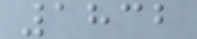1832
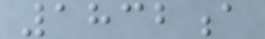1832a
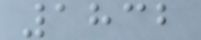1832
